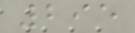295
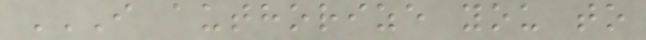I AUTHORIZE YOU TO
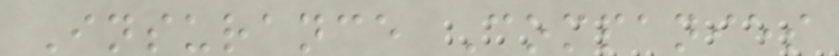Insurance Companies
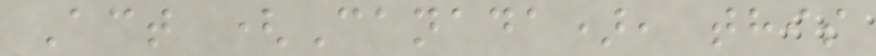Act (Canada), this
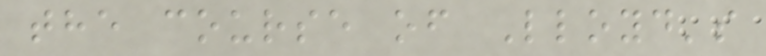the course of Lloyd's
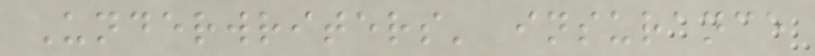Underwriters' insurance
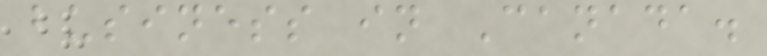business in Canada.
